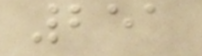251
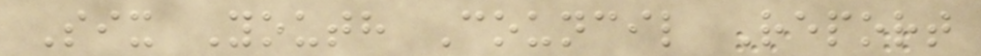Six Youth Council Report
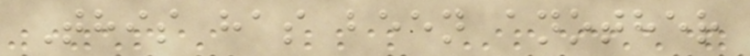This has been another
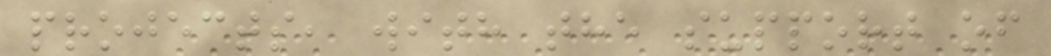projects, with the support of
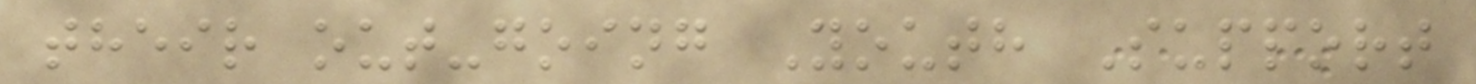their out-going Youth Support
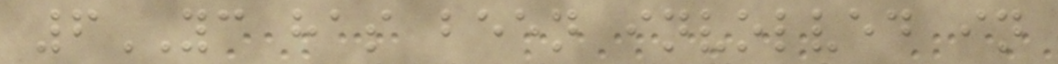6YC has been involved in
